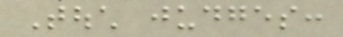Touch judges:
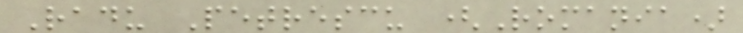Radu Petrescu (Romania)
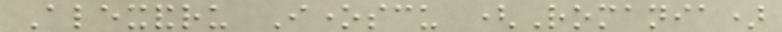Alexandru Ionescu (Romania)
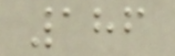186
